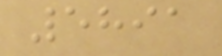5891
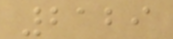2129
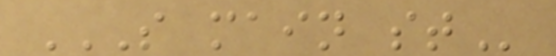S MAIN ST
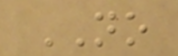NO
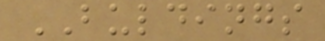BULDINGS
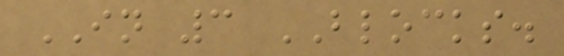IN 3 BLOCKS.
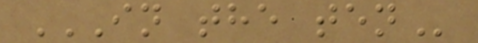IN THE TEN
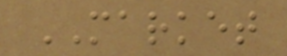MARKET
